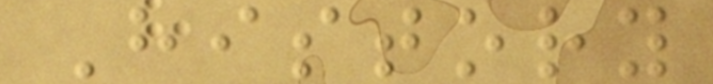History
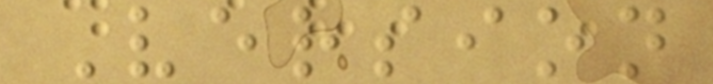Version
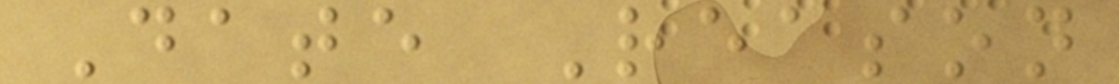Date Reason
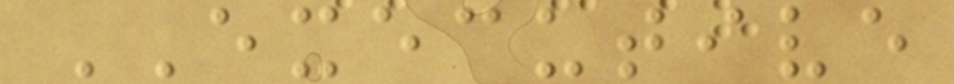EXECUTIVE
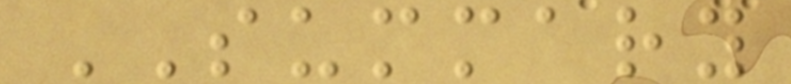SUMMARY
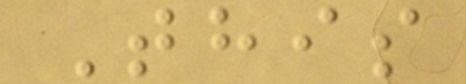This
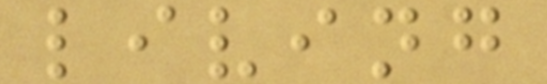living
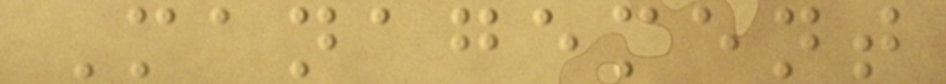Management
